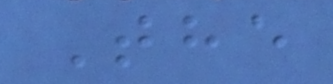The
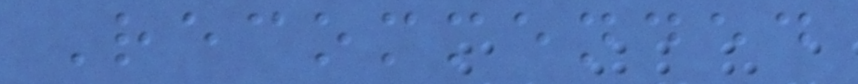Recommended
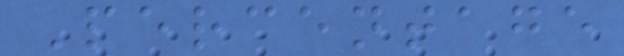Percentage
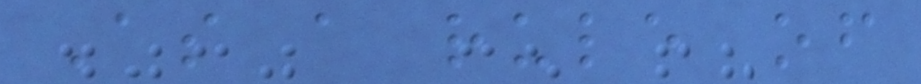As a rule of
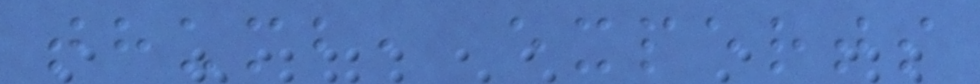thumb, experts
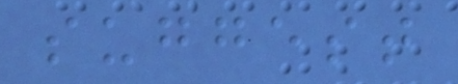suggest
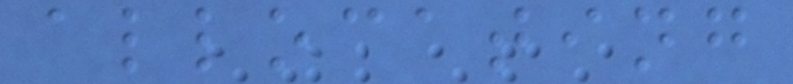allocating
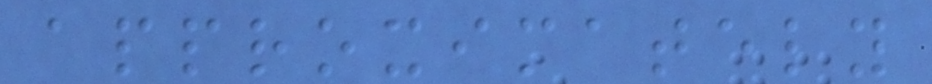approximately
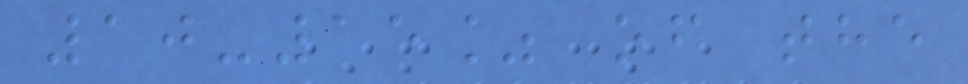10-15% of the
